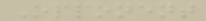Opponent
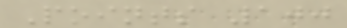Points 100
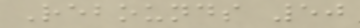Rebounds 50
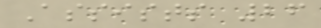Assists 26
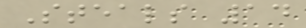Steals 14
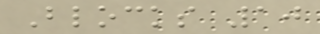Blocks 10
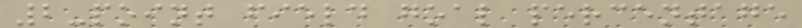2-point field goal percentage
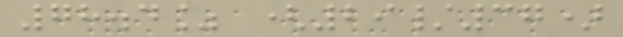78.4% (29/37)
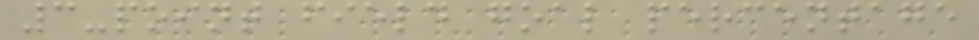3-point field goal percentage
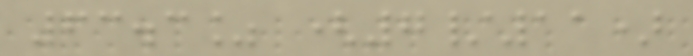63.3% (7/11)
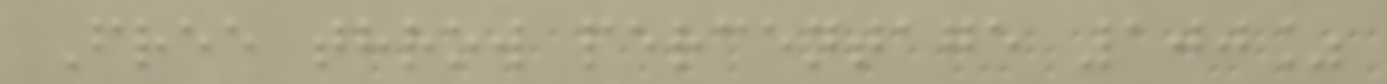Free throw percentage 100%
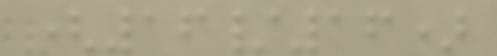(16/16)
